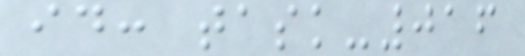id: task-016
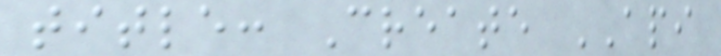title: Create API
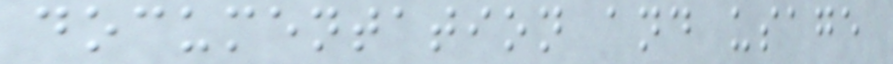documentation and usage
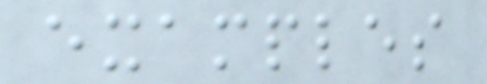examples
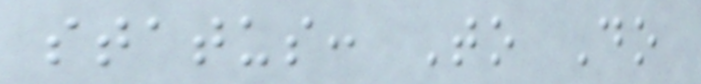status: To Do
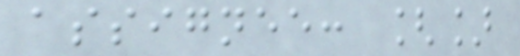assignee: []
